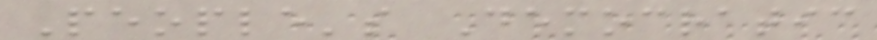People's Democratic
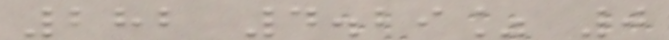282 4.29% 0
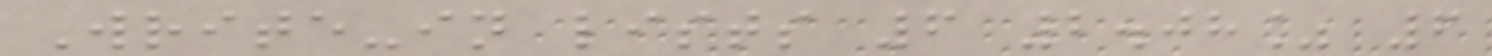Write-in lists 6 2.08% 6
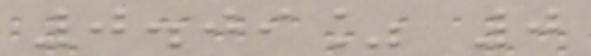0.09% 0
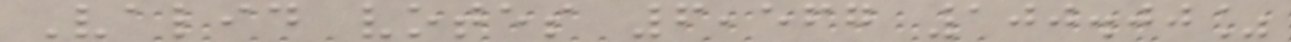Valid votes 6,567 100.00%
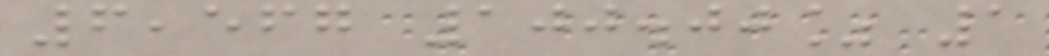6,567 100.00% 1
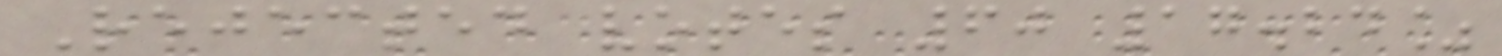Rejected votes 60 17.24%
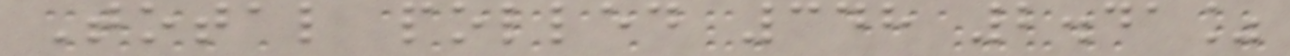Total polled 348 2.41%
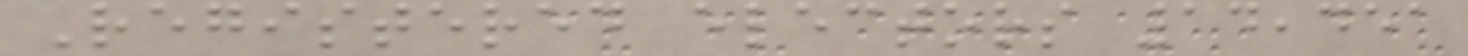Registered electors 14,451
